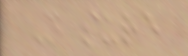Not sure
